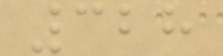328
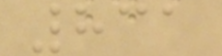831
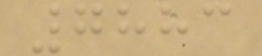7883
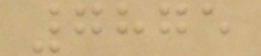7875
